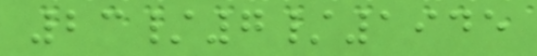23/7/1945
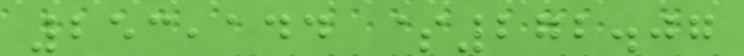253,144 $272.07
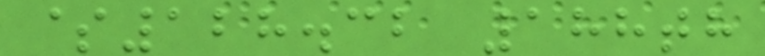$128.32 188th
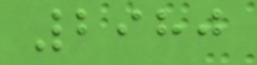2980
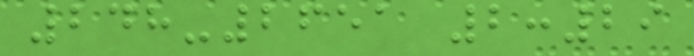248-2651 2:29
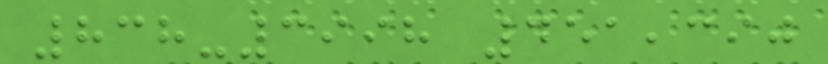838-3998 451,390
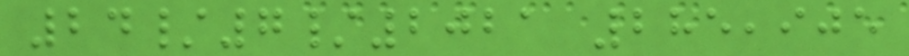24/7/2021 285,905
